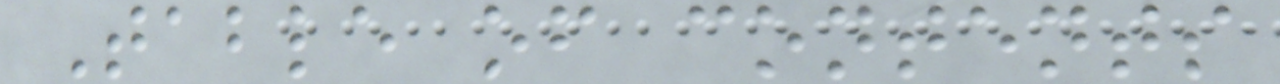Table of contents
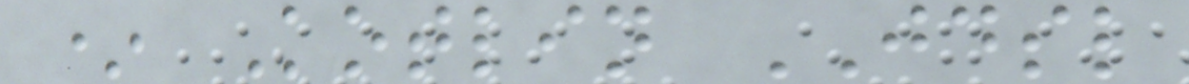* Kotlin JDSL
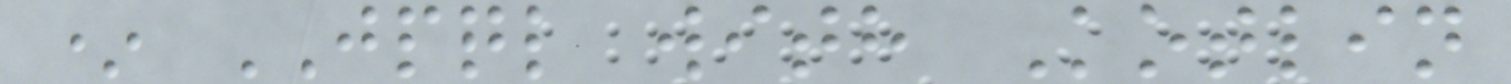* JPQL with Kotlin
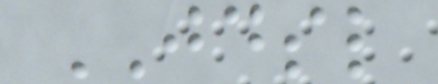JDSL
